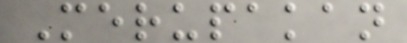Merupakan
